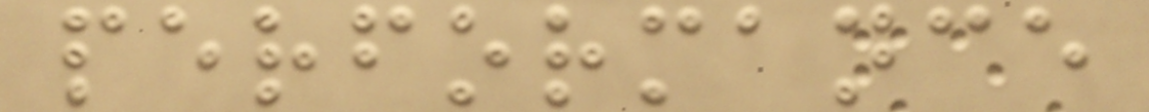performance
